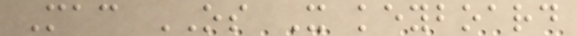Mac OS X keyboard
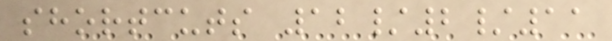shortcuts 12/2/11
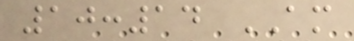10:14 AM
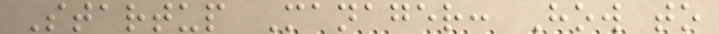Startup Manager: How to
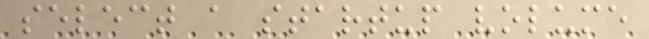select a startup volume
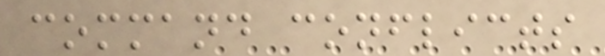command conflicts
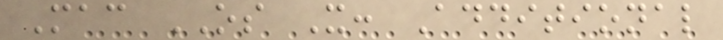Mac OS X: Additional
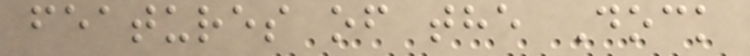features of the Dock
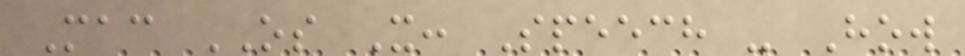Mac OS X: Speech - How
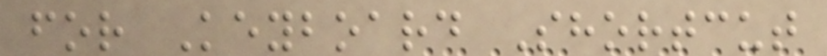for Keyboard Shortcut
